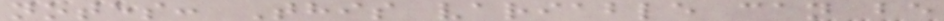notes: This variable can be
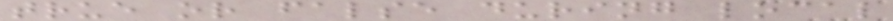true or false during local
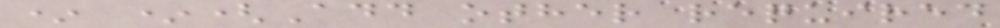* *(Add other required
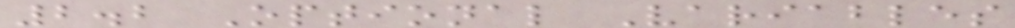2.2 Optional Variables
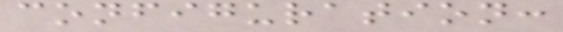configuration:
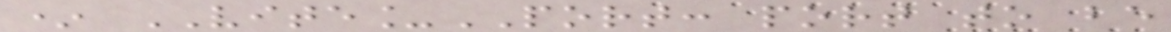* VITE_PORT: port to be
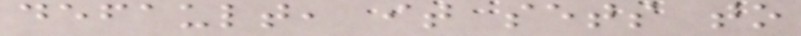default, it sets to
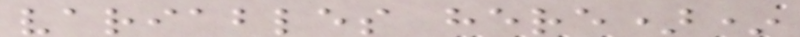variables here)*
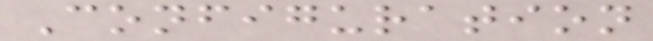Configuration
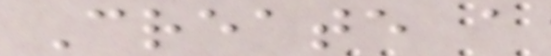Create a
